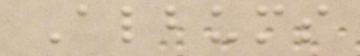Albums
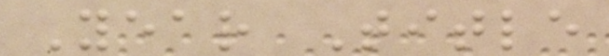Year Title
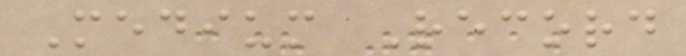Medium Record
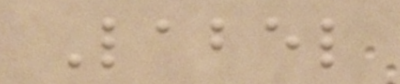Label
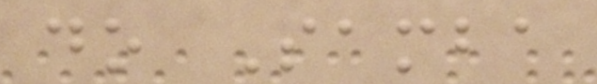do Samba
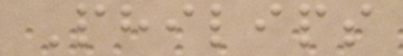Philips
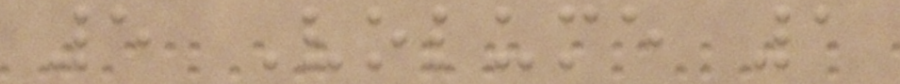5 Volume 1
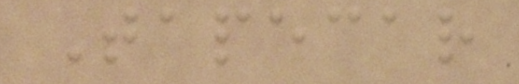Tapecar
